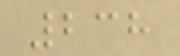238
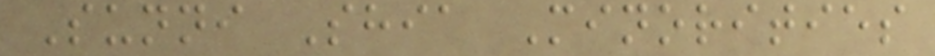Sunni Shia Minorities
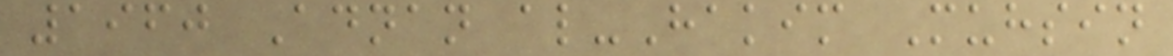1960 Adnan al-Hakim Muhsin
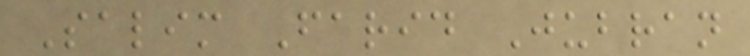Salim Farid Jubran
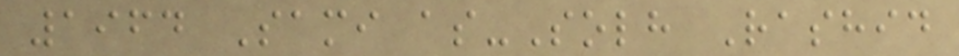1964 Sami as-Solh Rashid
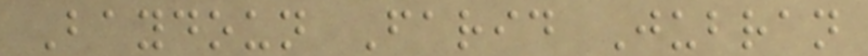Baydoun Farid Jubran
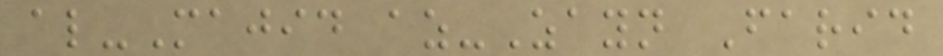al-Majid az-Zayn Farid
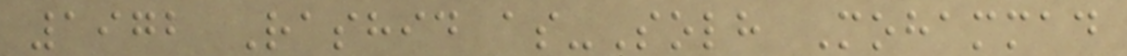1972 Rashid as-Solh Mohammad
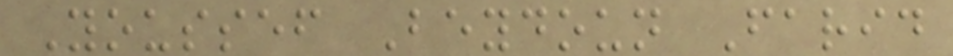Youssef Beydoun Farid
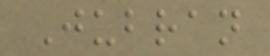Jubran
